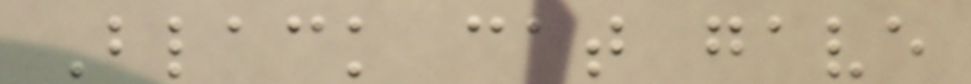Black cat gave
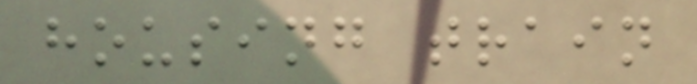housing train
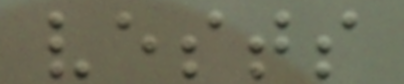vests
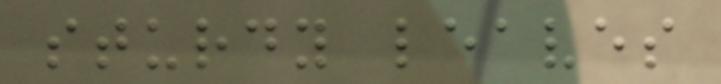sturdy leaves
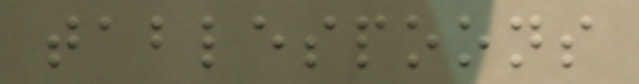tablespoons
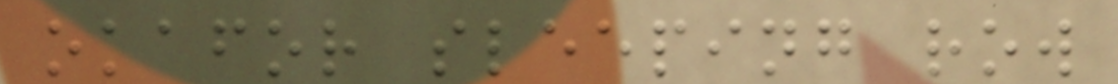okafor sleeping row
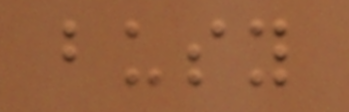busy
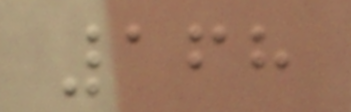168
